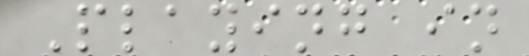Playing in
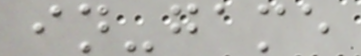in-game
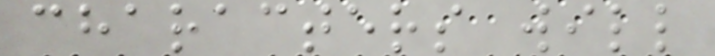characters will
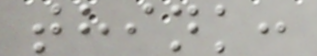think:
